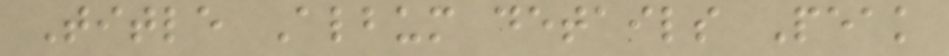Title Album details Peak
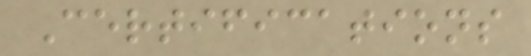Certifications
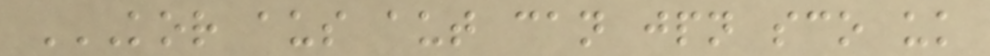KOR AUS AUT CAN JPN SCO UK
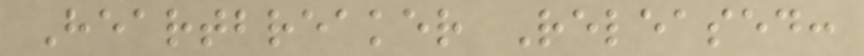Heartbreaker Released:
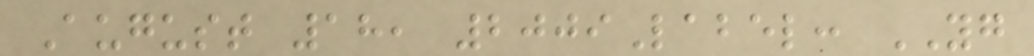August 18, 2009Label: YG
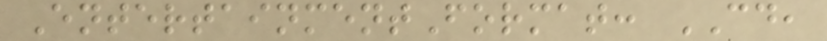EntertainmentFormat: CD,
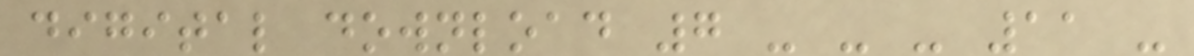digital download 7 - - - 11 -
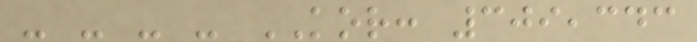- - - - KOR: 309,343
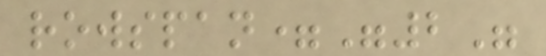rowspan="2"
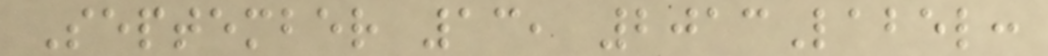September 13, 2013Label:
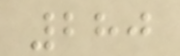280
